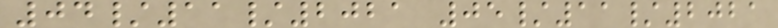04/11/2021 05/11/2021
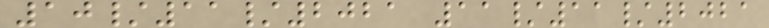10/11/2021 11/11/2021
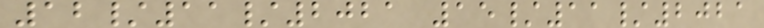12/11/2021 15/11/2021
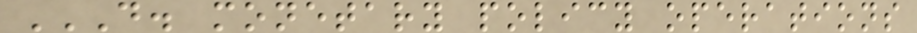D. MONETARY POLICY OPERATIONS
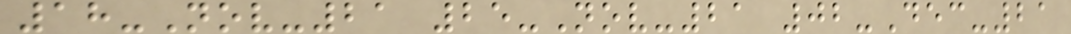18-Nov-21 25-Nov-21 02-Dec-21
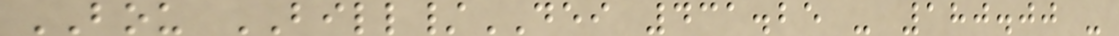BOU BILL/DEI 431.25 - 180.00 -
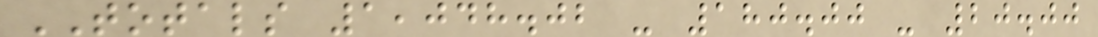TOTALS 1,048.02 - 180.00 - 20.00
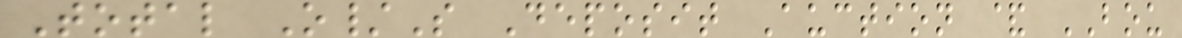Total O/S Deposit Auction & BOU
